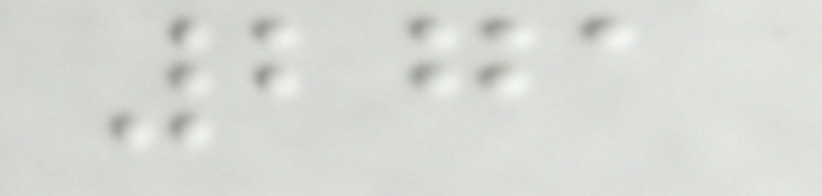271
